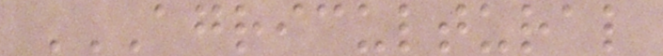AGRICULTURAL
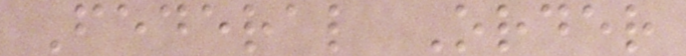Federal Order
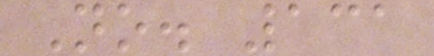No. 131
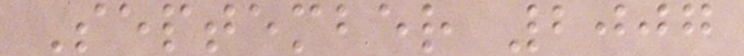September 2007
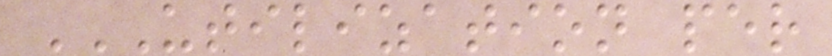UTILIZATION PER
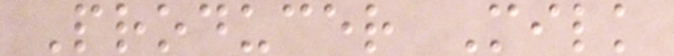Producer Milk
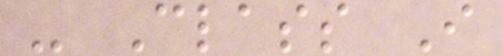- Class I
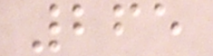265
